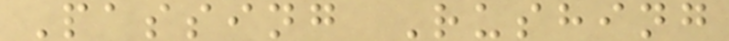Passing Rushing
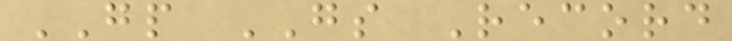GP GS Record
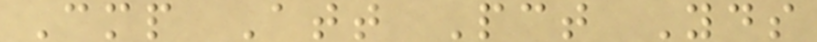Cmp Att Pct Yds
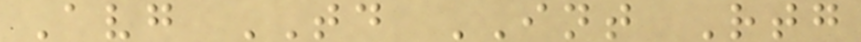Avg TD INT Rtg
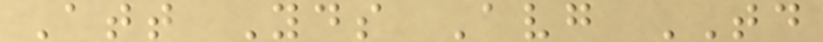Att Yds Avg TD
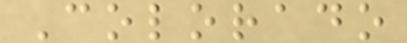Colorado
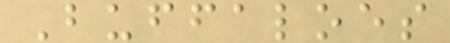Buffaloes
